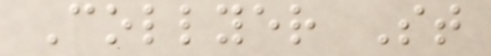Collyer St
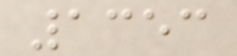1353
